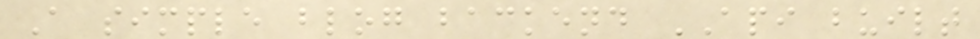A simple blog backend API built
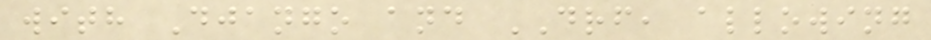with Django and DRF, allowing
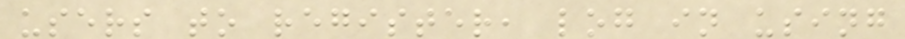users to register, log in using
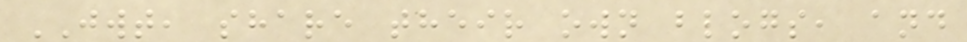JWT, share their own blogs, and
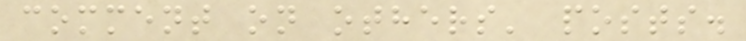comment on others' posts.
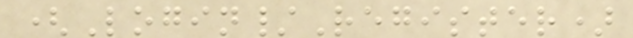(Login/Register)
